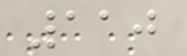110
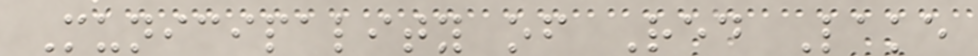Municipality of Red Lake
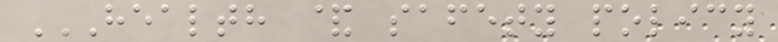HEALTH & SAFETY POLICY
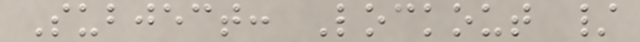Subject: Lockout /
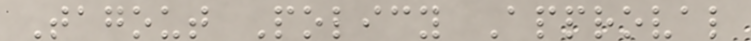Tagout Policy Approval
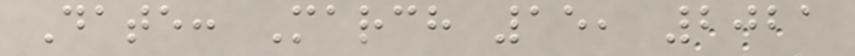Date: March 15, 2021
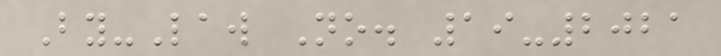By-Law No. 19-2021
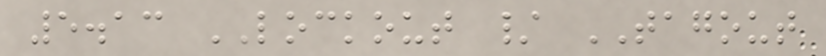5.13 LOCKOUT / TAGOUT
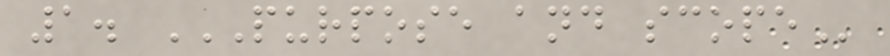1. PURPOSE AND SCOPE
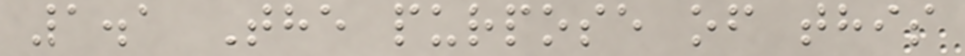1.1 The purpose of this
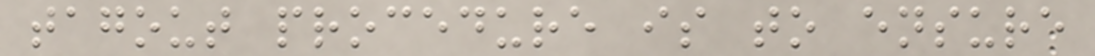tagout procedure is to ensure
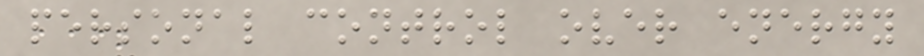personal control over energy
